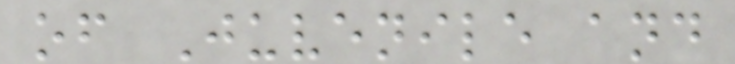of Juvenile and
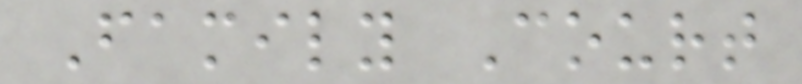Family Court
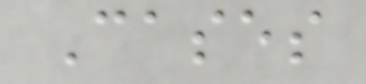Cases
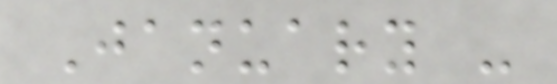January -
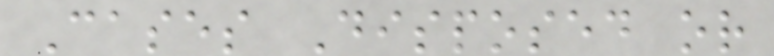Cases Disposed or
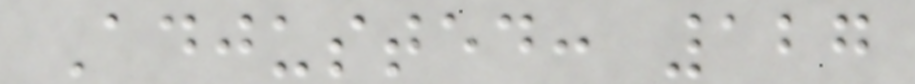Adjusted: 127
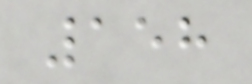158
